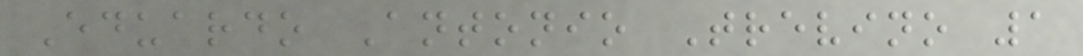Eduardo Antonio Trevino 1
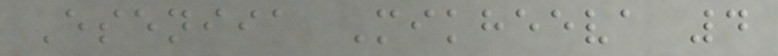Eseniia Mikheeva 4
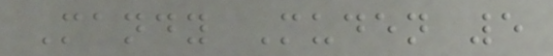Mandy Muden 5
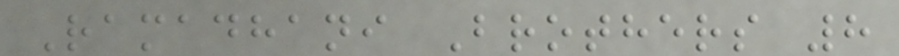Ramadhani Brothers 8
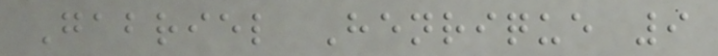Gabriel Henrique 9
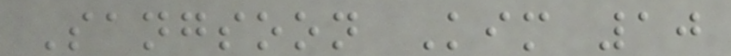Sangsoon Kim 10
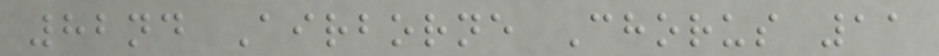82nd Airborne Chorus 11
